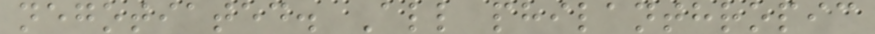negotiated. All philanthropic
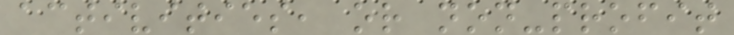activities, or non-profit
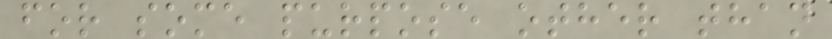for some purpose other than
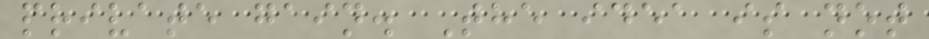private gain. The idea is not
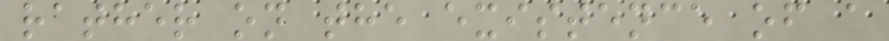rather on the existence of a
